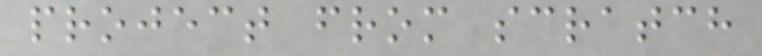project from scratch
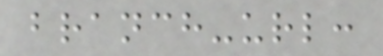branch-url:
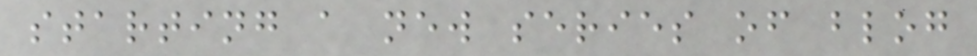starting a new series of blog
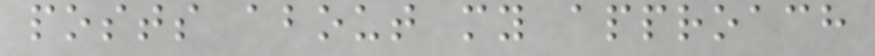posts about my approach
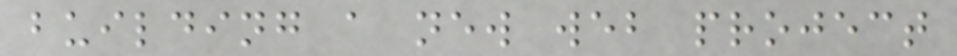building a new web project
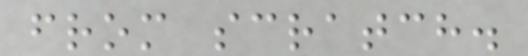from scratch.
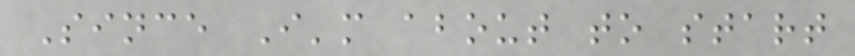Since I'm about to start
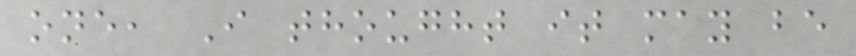one, I thought it may be
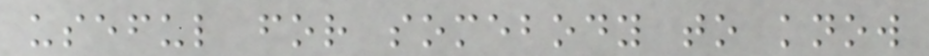useful for somebody to know
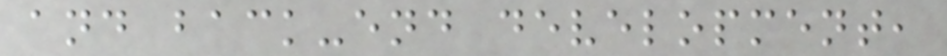and back-end development,
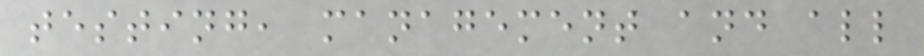testing, management and all
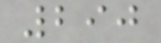290
